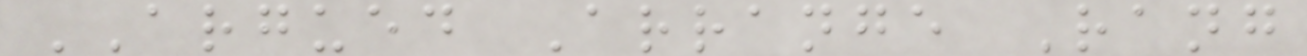ARGUED Arrange Rang
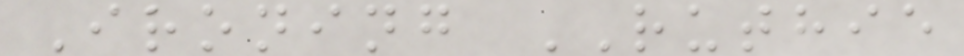Ironing RUTHIE
